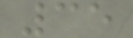35
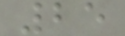25
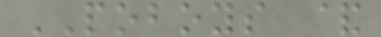POBOYS &
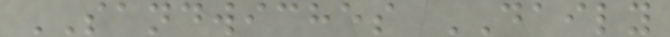SANDWICHES DAILY
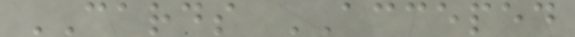CARDS ACCEPED
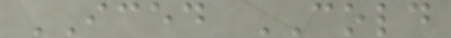ICED COLD
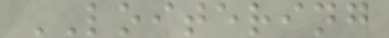LOITERING
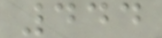444
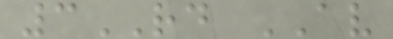3RD AV
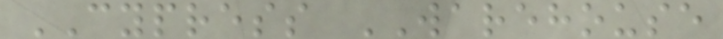CYPRESS WAREHOUSE
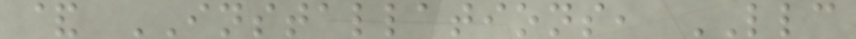& INSTALLATIONS, LLC
